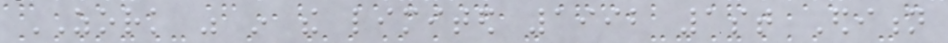ZORK was in the limited 1992 1st Edition
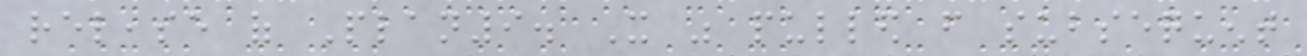release of Plan9. It was pulled from subsequent
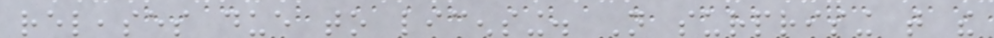releases due to licensing. Not surprising that the
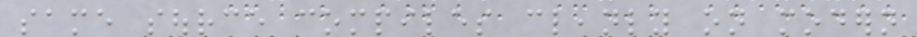same source compiles cleanly on modern
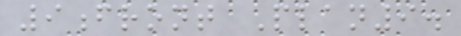9front Plan9.
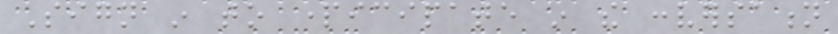Sign in to participate in the conversation
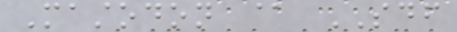Mastodon @ SDF
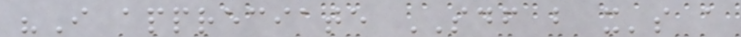"I appreciate SDF but it's a
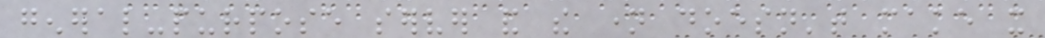general-purpose server and the name doesn't make it
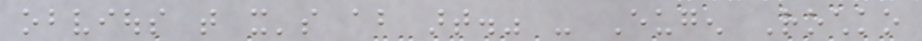obvious that it's about art." - Eugen Rochko
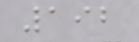192
